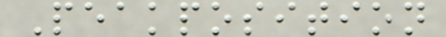Peakposition
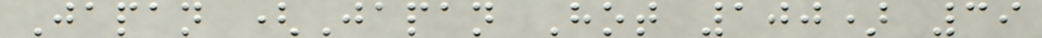Japan (Japan Hot 100) 39
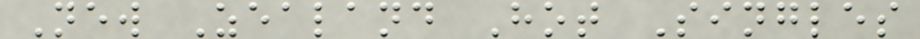New Zealand Hot Singles
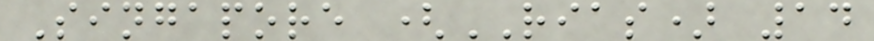Singapore (RIAS) 14
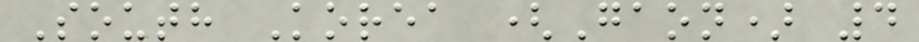South Korea (Gaon) 4
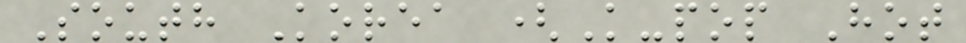South Korea (K-pop Hot
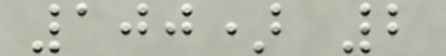100) 2
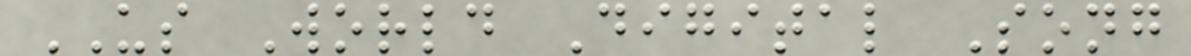US World Digital Song
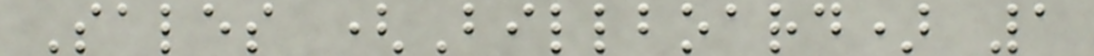Sales (Billboard) 1
